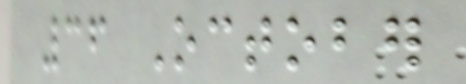36 October
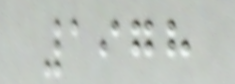1978
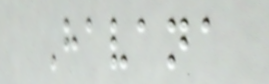Havana
